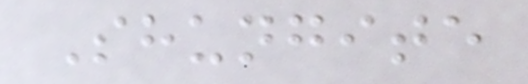Shungite
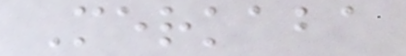Merkaba
